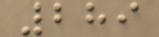289
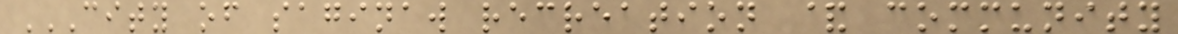CITY OF SAGINAW RECREATION & COMMUNITY
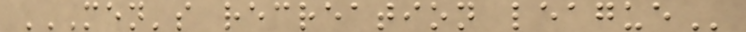MEN'S RECREATION LEAGUE
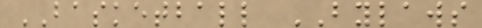BASKETBALL BYLAWS
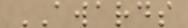AWARDS
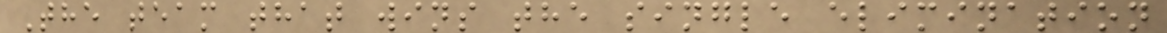The team that wins the single elimination
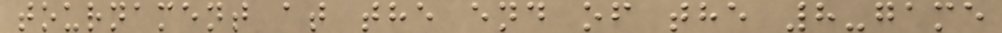tournament at the end of the 8-game
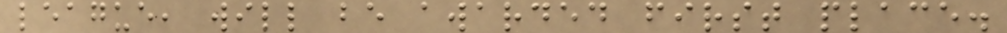league, will be awarded first place.
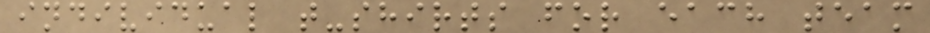individual t-shirts for each team
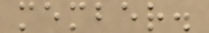member.
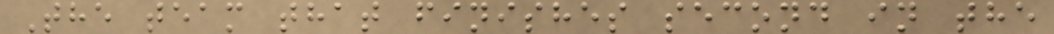The team that finishes second in the
